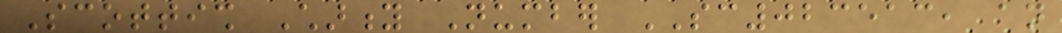Scottish Charity Number SC023513, an
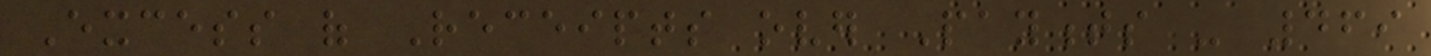Excess of Receipts over Payments - 469
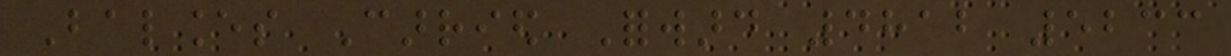Balances Carried Forward 4812 5233
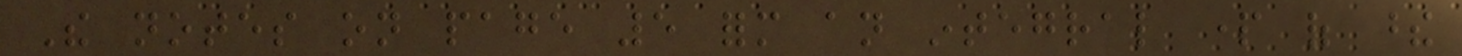The notes on page 5 form an integral part of these
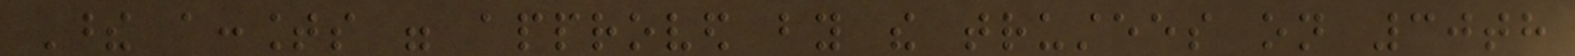These accounts were approved by the trustees on 30th
